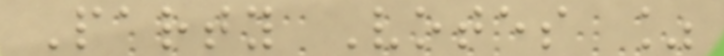Party Votes %
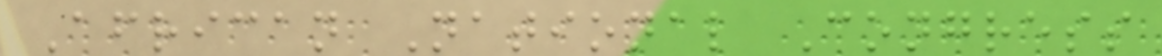African National Congress
